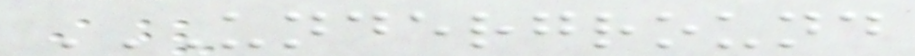UNDERGROUND
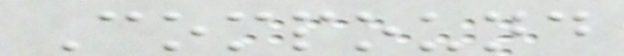Compound
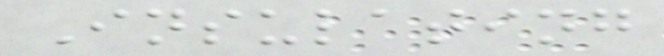Insulating
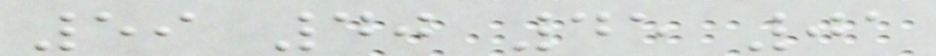59 40 45 01
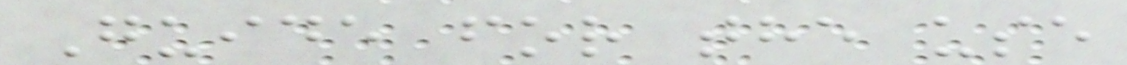Guide for the use
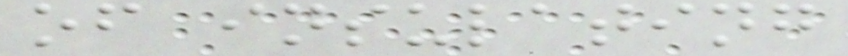of insulating
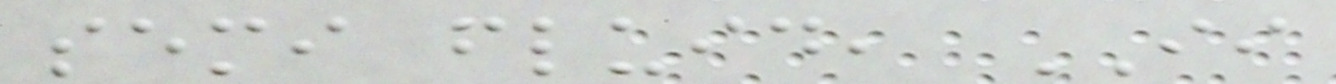semi fluid, II
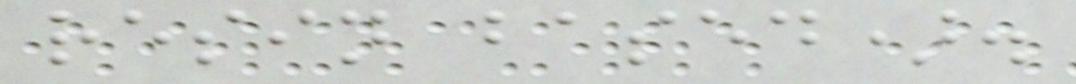resin based).
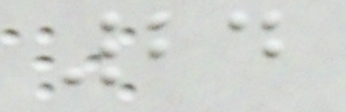24
